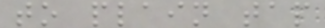to plain tap
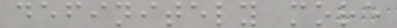definitely more
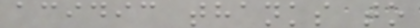acidic thanks to
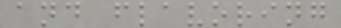and flavoring
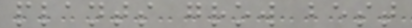plants grow best
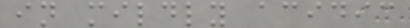in mildly acidic
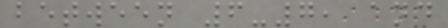between 6-7, and
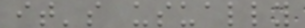it's usually
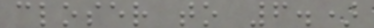closer to 6.)
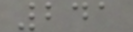241
